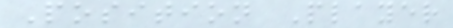Position Player
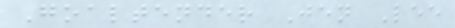Goaltender Jen Lee
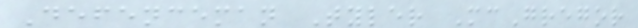Defenceman Tyler McGregor
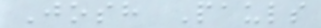Josh Pauls
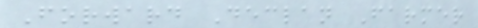Forward Declan Farmer
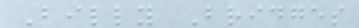Billy Bridges
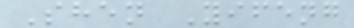Shen Yifeng
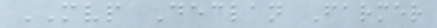MVP Declan Farmer
